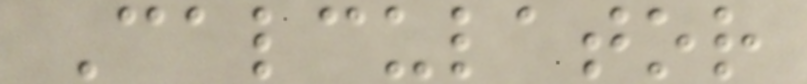Calculator
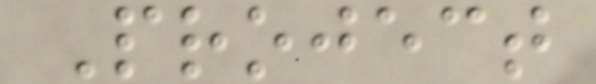Project
